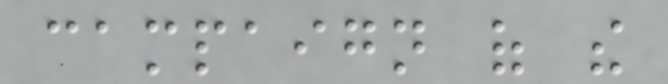campaign of the
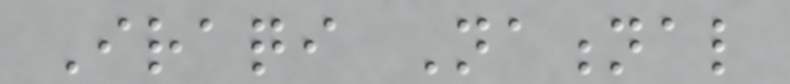Iraqi National
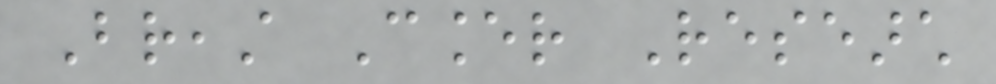Breast Cancer Research
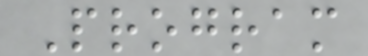Program
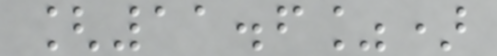[11.6%)
